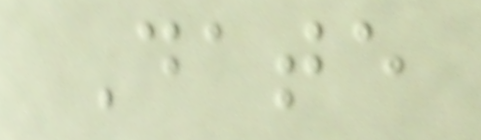Date
